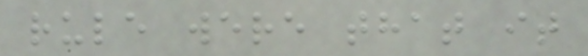rule were that it
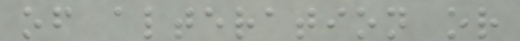of alteration or
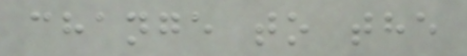change to the
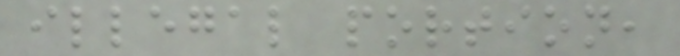illegal portion,
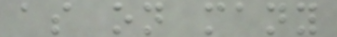as on many
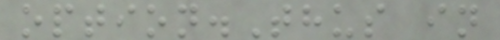option.Thus in
